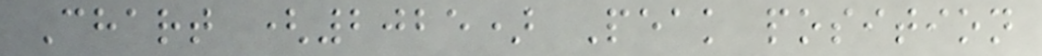Chart (2025) Peak position
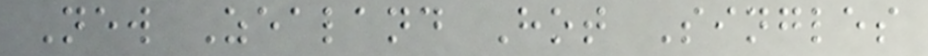New Zealand Hot Singles
